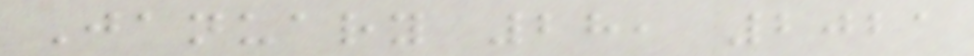January 28, 2021
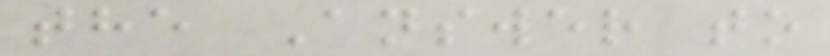the Answer to
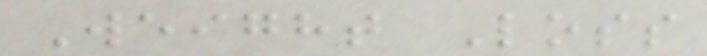Weight Loss
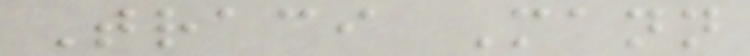Traci Mann
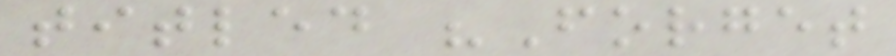titled "Forget
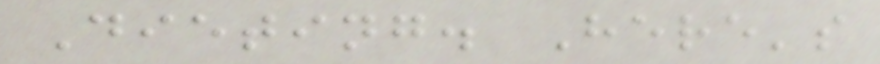Dieting. Here's
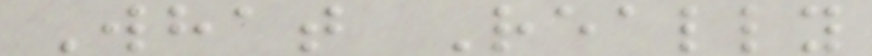What Really
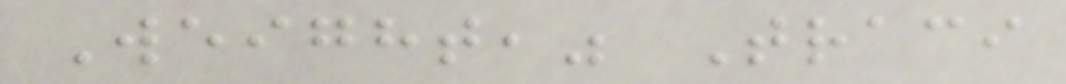Weight," Traci
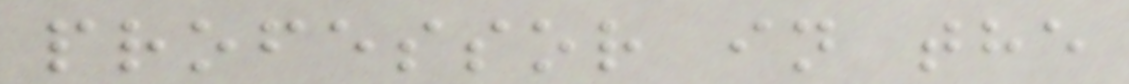professor in the
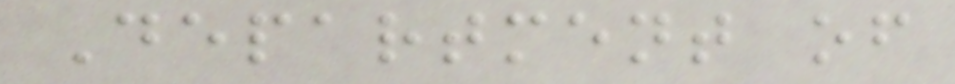Department of
